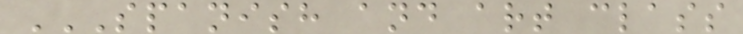SPANISH AND ART CLASS
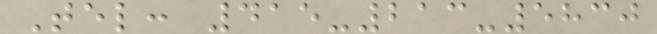Tel: 415-213-5830
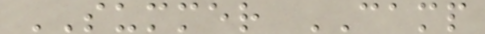SUMMER CAMP
